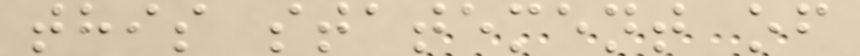this statement of
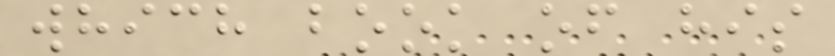which book of his
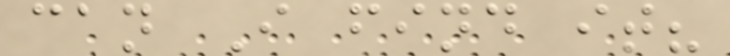can I find it?
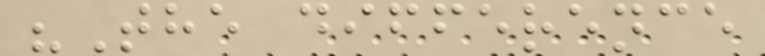"The difference
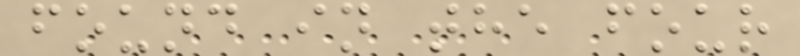found in the four
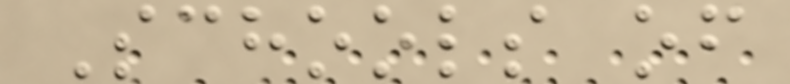Schools of
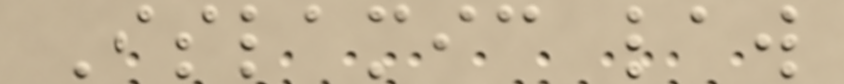Islamic law
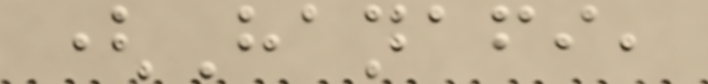(Hanafi,
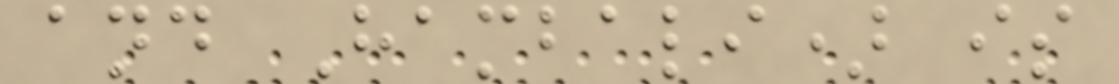and Hambali) is
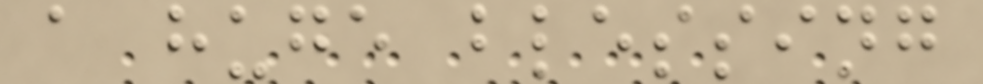a huge blessing
